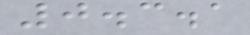0.3.1
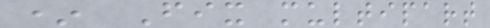* Fix multipart
